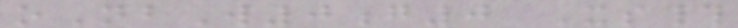oNbW0g0 Xs#
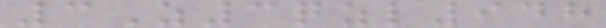3Z3qzl948
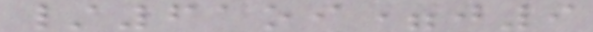/61oi=j9
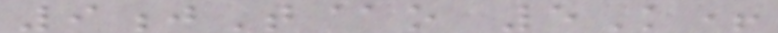9jT@o 5K+
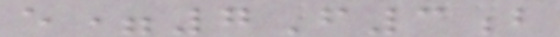e=7F3b
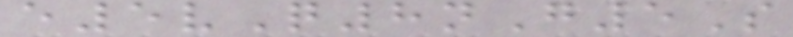e5vQ8nG5S
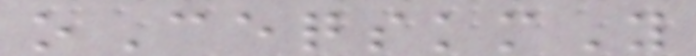oCeqskmY
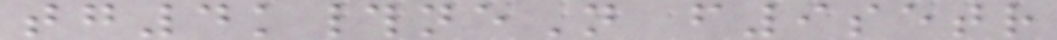tg4k#neN f9setr
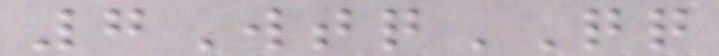7WtqQQ
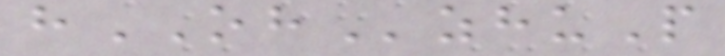hOHzhuP
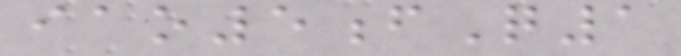iao5fQ1
